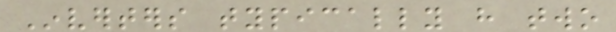Inverters typically have two
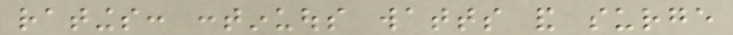ratings: continuous watts and surge
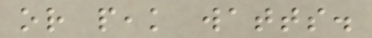or peak watts.
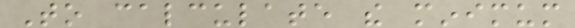To calculate the minimum
